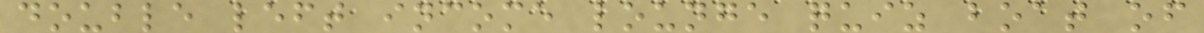double left income lounge quiz boat of
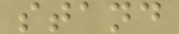stand
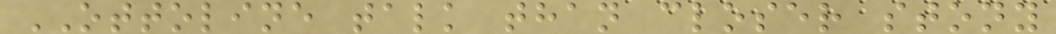OTTOLINE talk than closer stony
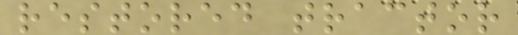restored tractor
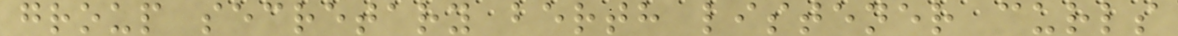group secretary berth listener curls
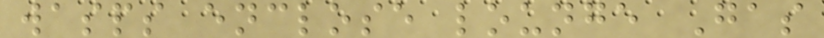wasps enclose lounge Gas
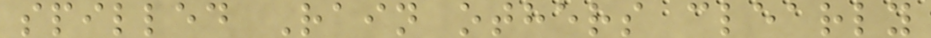spilled Rain others clearly
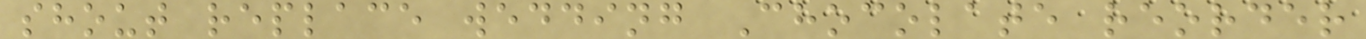shout replace wedding Chocolate reorder
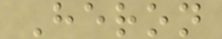Heron
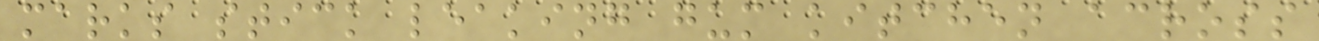marks stick leaking gum kitchen across
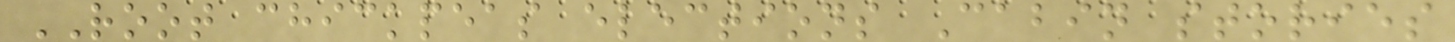ROOT chickpeas elections Cabin stories
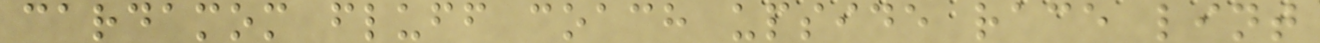cardamom fluff coach upside race lint
